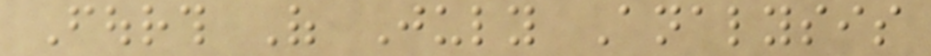Fourth Of July Analysis
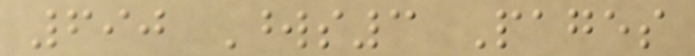690 Words3 Pages
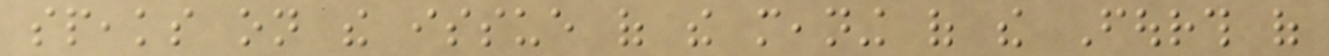speaks on the issue of the meaning of the Fourth of
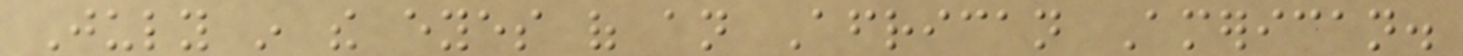July in the eyes of an African American.
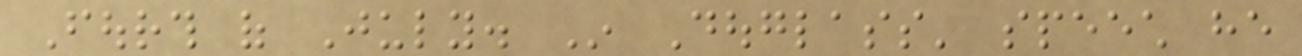Fourth of July. In Douglass' speech he
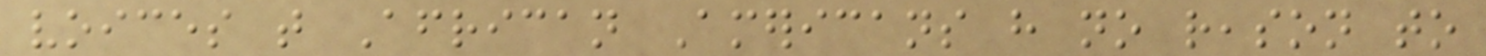voices that African Americans have no reason to
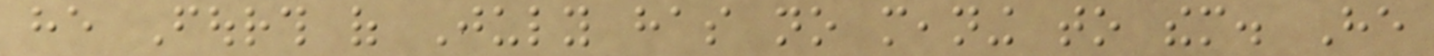he Fourth of July has no meaning to them. He
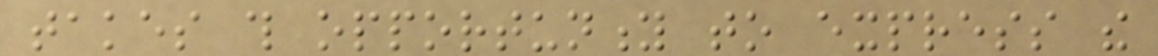takes this opportunity to express the
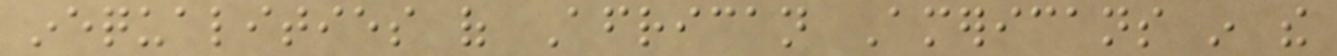inequalities of African Americans in the
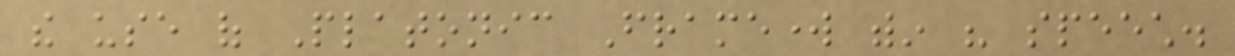the use of Platonic Framework within his speech.
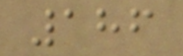186
